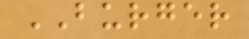BURGER
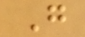G
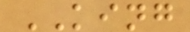KING
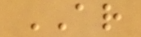AR
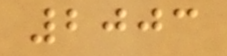2003
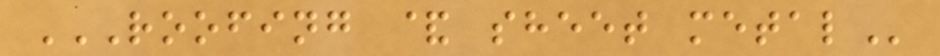ROOFING & SHEET METAL
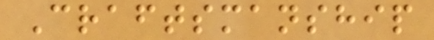Craftsmanship
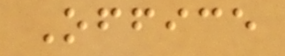Office
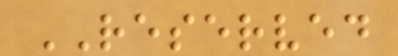RESERVED
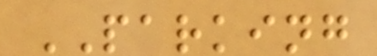PARKING
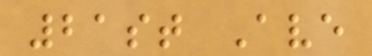21st Ave
